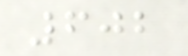602
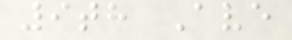9th Ave
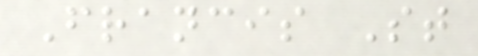Francis St
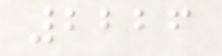2226
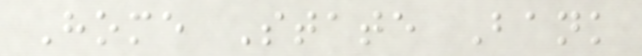Home State Bank
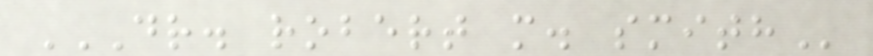DR. ROBERT M. SMITH
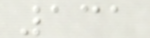131
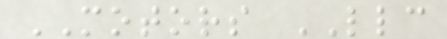MOTORS LLC
